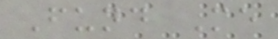Fund Me
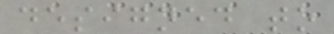designed to
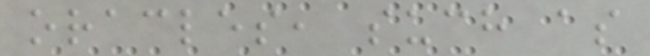oracles, such as
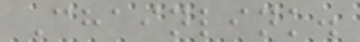Chainlink.
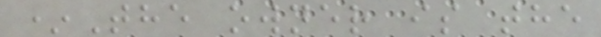*The owner is the
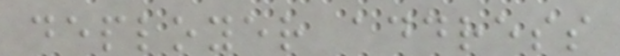deployer address
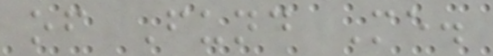of Fund Me.
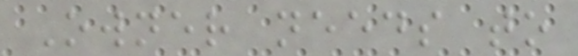Owner needs to
